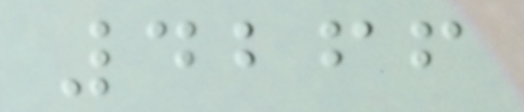4266
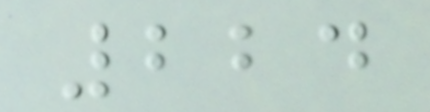224
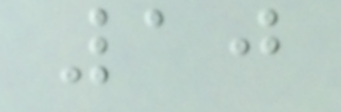10
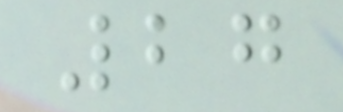27
